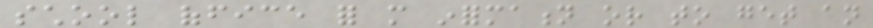school office for more information or to get an
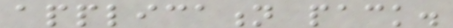application pack.
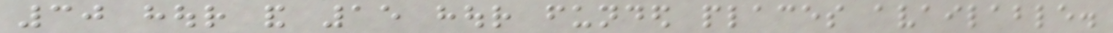30 hour and 15 hour funded places available.
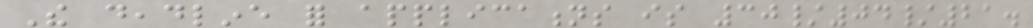The deadline for applications is 30/04/21.
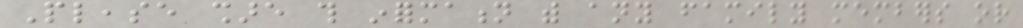Please share this information with any family members or
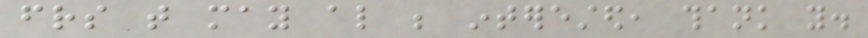friends that may also be interested, thank you.
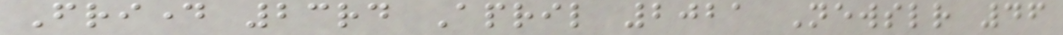Friday 23rd April 2021 Newsletter 46
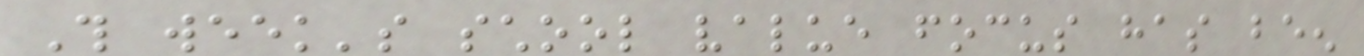This week's school value focus has been
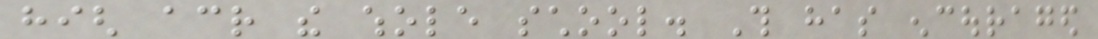high across the whole school. This has encouraged
